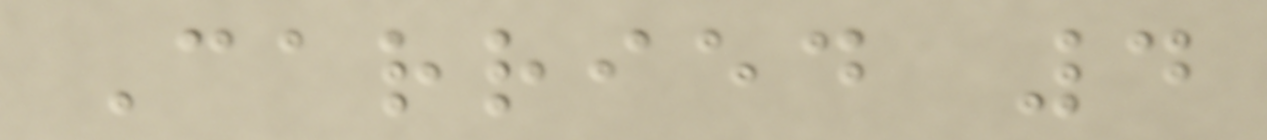Carried 4
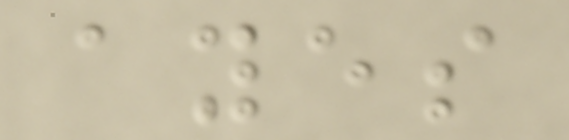ayes
